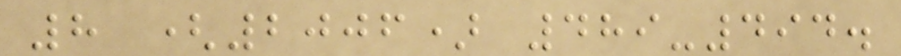8 (2006) 489-494.
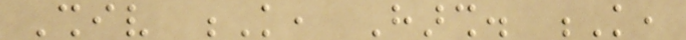Shiv K, Harsh. K,
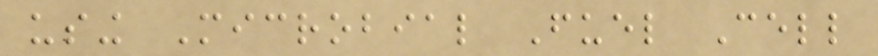using Microbial Fuel Cell
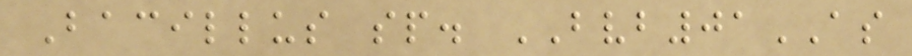Bacillus sp. BVB01AS
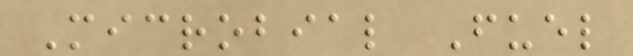Microbial Fuel
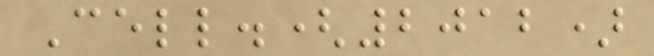Cell.(2012)
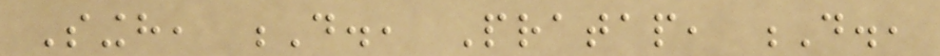Singh, D., Pratap, D.,
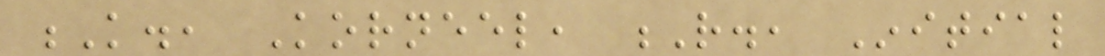K., Korneel, R., Initial
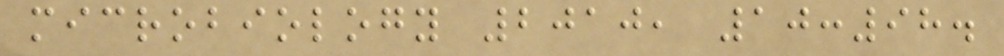microbiology 2010, 10:98.
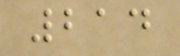214
